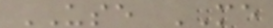USE ME
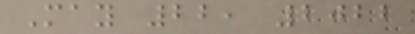May 22, 2022
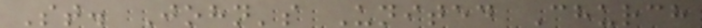St. John's United Church
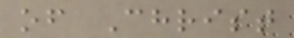of Christ
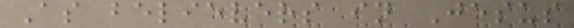As believers in Jesus
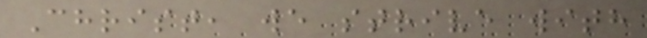Christ, we strive with
